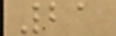21
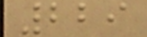229
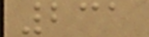231
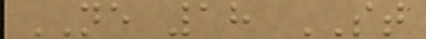NE 18 ST
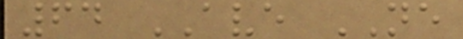64 AVE NE
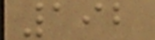192
